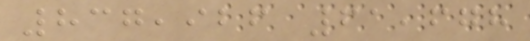837,926 61,678
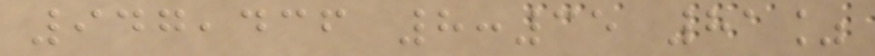947,436 8:35 81%
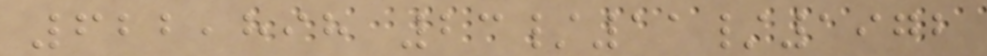622,898 23/11/1972
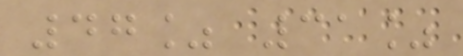47% 31%
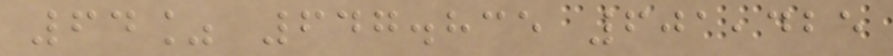64% 647.835 601,425
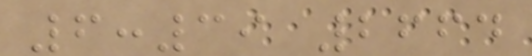6:39 2664
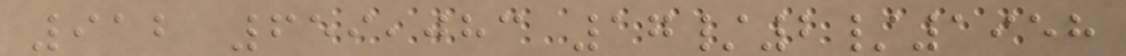912 659,083 17/2/1958
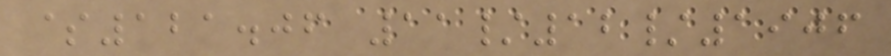$121.06 11/12/1906
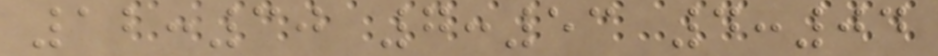12:30 7:53 4:04
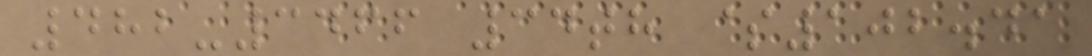482-3466 34th $102.41
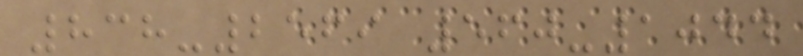838-2569 560-1044
